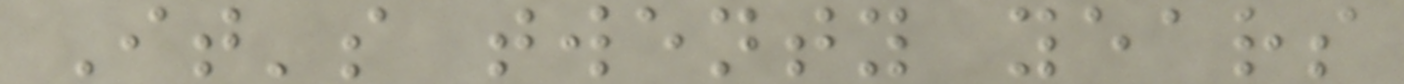It's twenty years
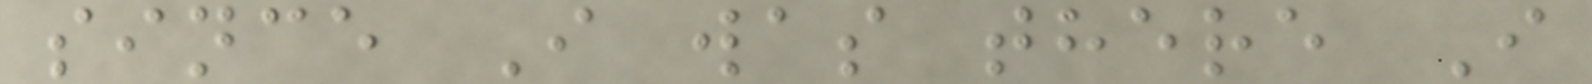since I was there I
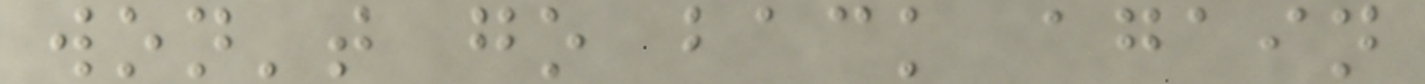won't go back again
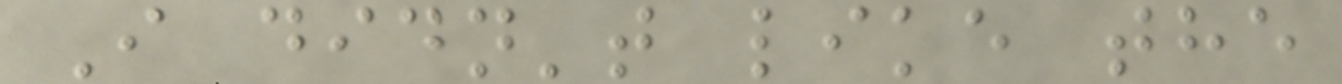I didn't like the
